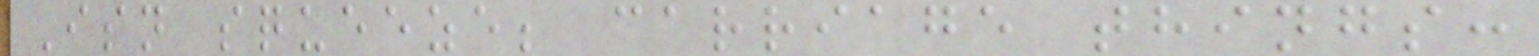Isn squeeze; carriage things:
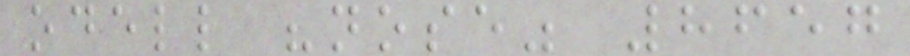odell "nose" 8657
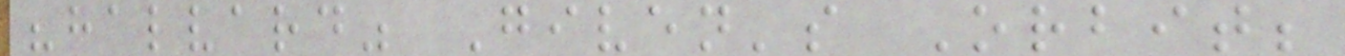"halvard" Given's Orbit;
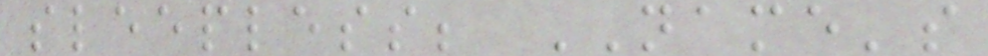sleepless; NAME's
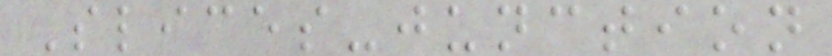Slices-junction
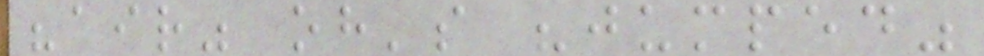"air" oh's "jumped"
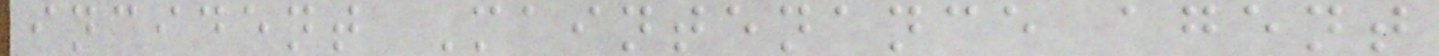incident Maintenance agent
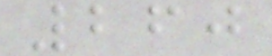260
